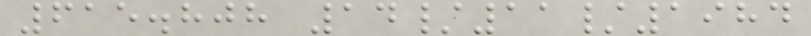615.808 14/11/1984
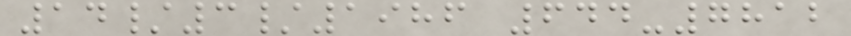14/3/1986 644-7812
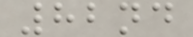82nd
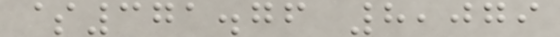$371.76 8,079
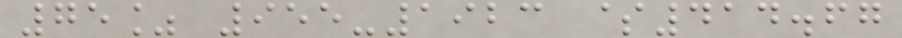75% 955-1923 $414.67
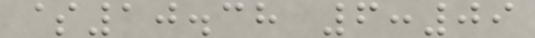$10.38 6:09
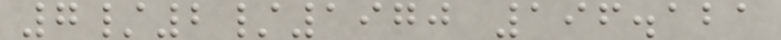7/2/1970 196.121
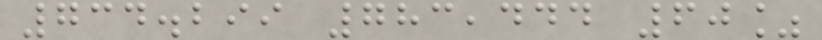734.299 783,444 60%
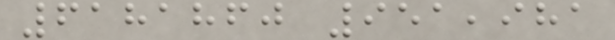6181860 951,981
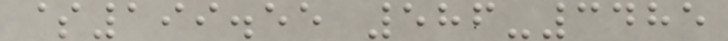$199.55 586-3485
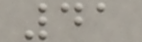41
